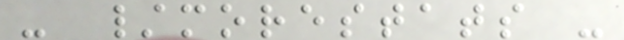- /morestats -
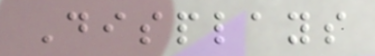Displays
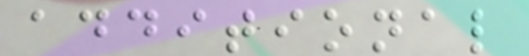additional
